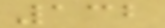132
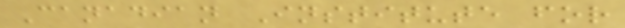Canadian Institute for
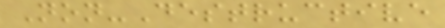Non-Destructive
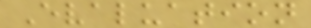Evaluation
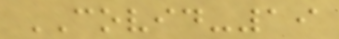COVID-19
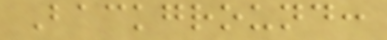Background:
